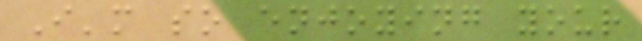I'm so enjoying your
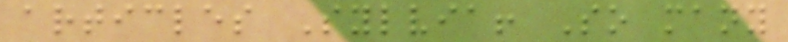articles Sylvia! So many
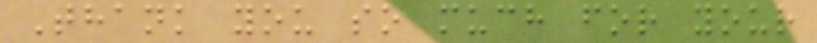Thank you so much for your
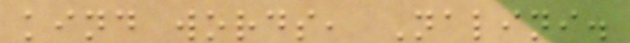kind words, Nalini.
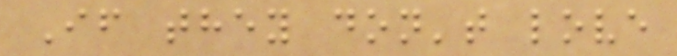If they don't love
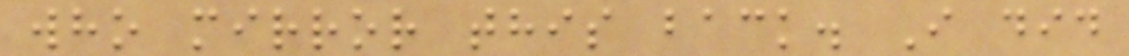who mirror this back. I did
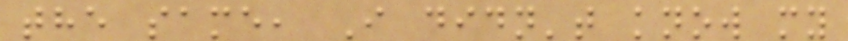the same, I didn't know my
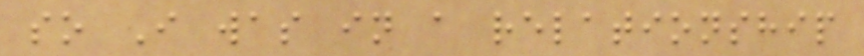so I was in a relationship
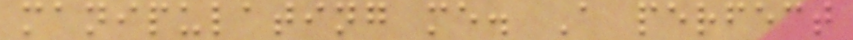manipulating me. A perfect
